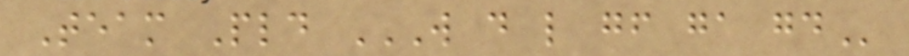Team Pld W D L GF GA GD
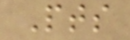Pts
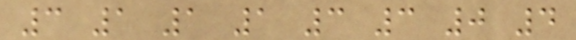3 1 1 1 3 3 0 4
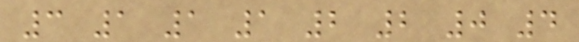3 1 1 1 2 2 0 4
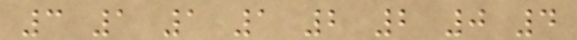3 1 1 1 2 2 0 4
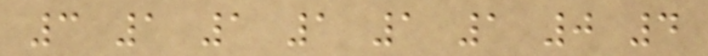3 1 1 1 1 1 0 4
